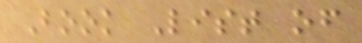Book List of
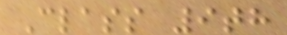Class 9th
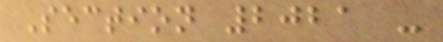Section 2021 -
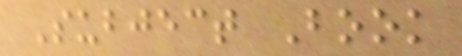Subject Book
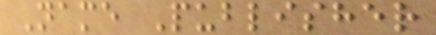Name Publisher
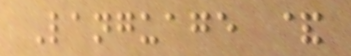Language &
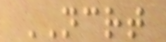NCRT
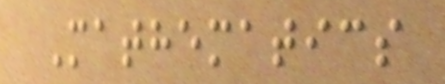Mathematics
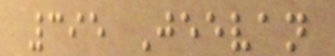395 Jeevan
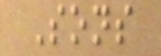Sons
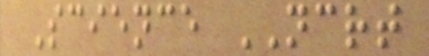Science NCRT
